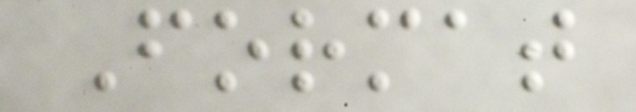Format
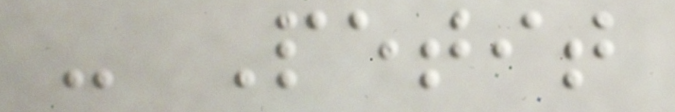- Petit
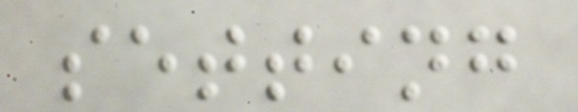setting
